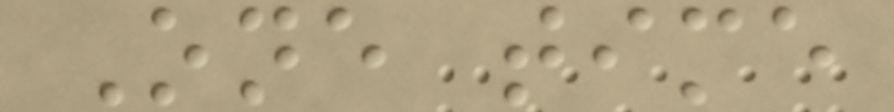One time
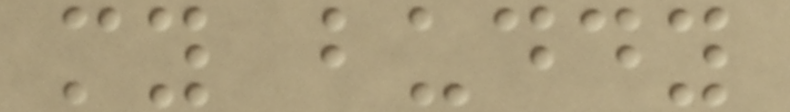my buddy
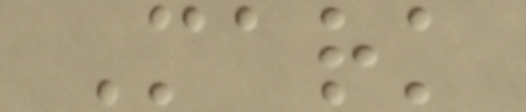Mark
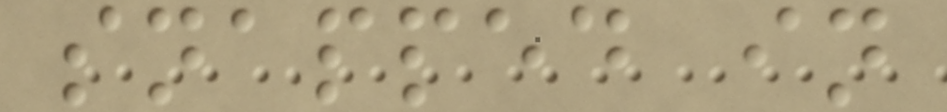snapped in
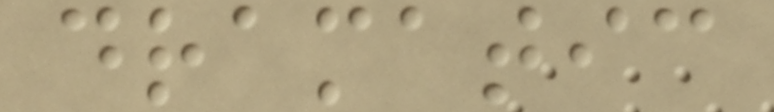dramatic
